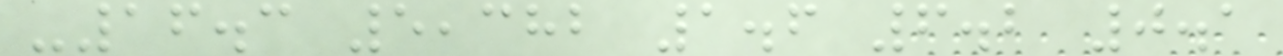-16.3 5,382 1.6 6.2 0.1
